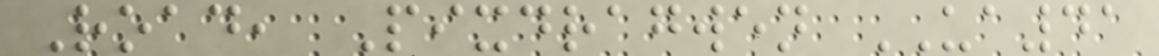Road, Pixdragwen UA41
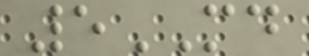5MD
